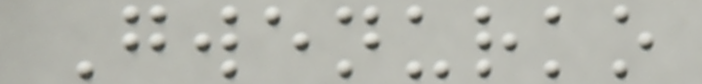Gwenurko
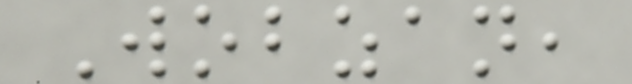Wobzan,
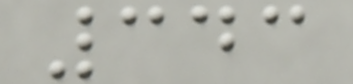343
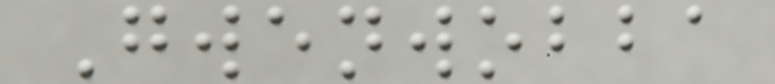Gwenwobba
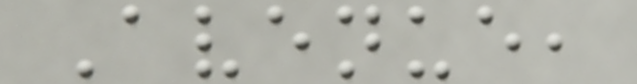Avenue,
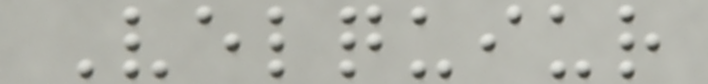Velquiur
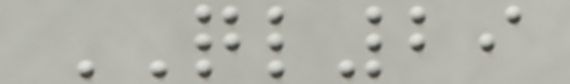QL29
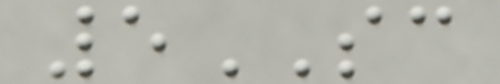5SC
